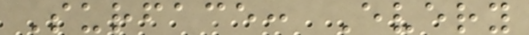Surface: Every
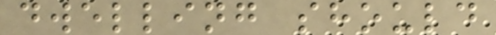dwelling should
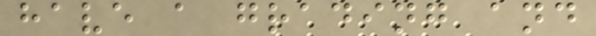have a grading and
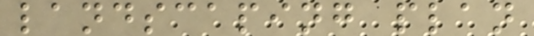landscaping plan
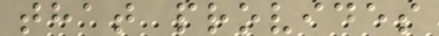that provides
